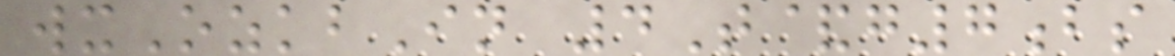wxOzkbIn 4T&g7bs
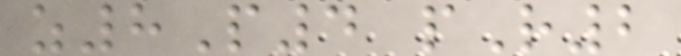z8P4 pR2
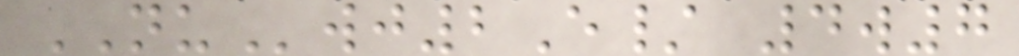NUwj2E/ 4w7
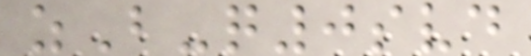zB-q0svd
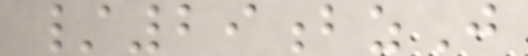/29bzJ
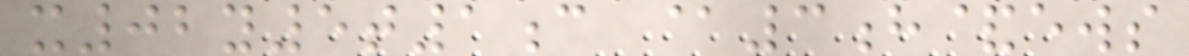x02y5t1c @3h&ews
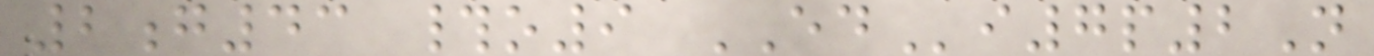2g43 #o9 EDi7p2N
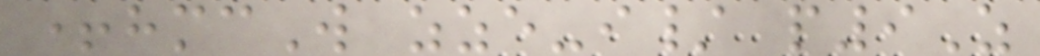+hmcW zze-i/ p9Z
